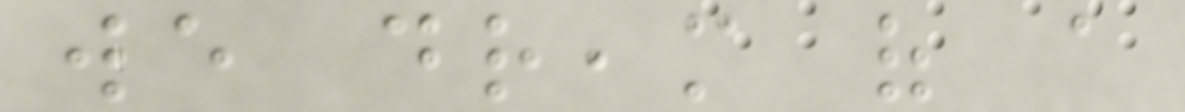we dream of a
